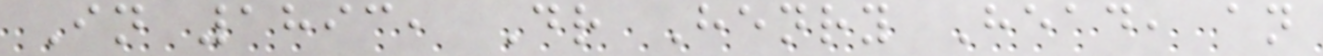In 1893, Dr Henry Head, an
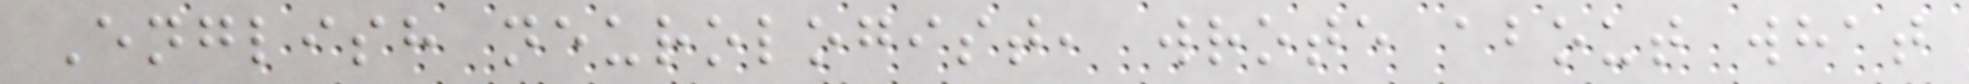English neurologist, wrote about what
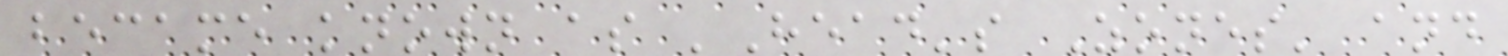became known as 'Head's Zones' and
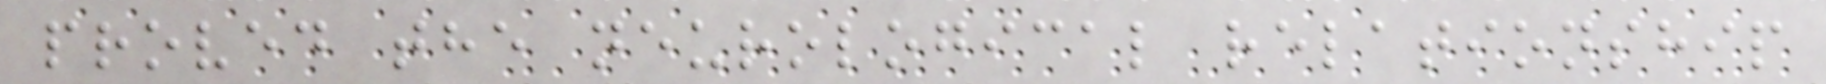proved the neurological relationship
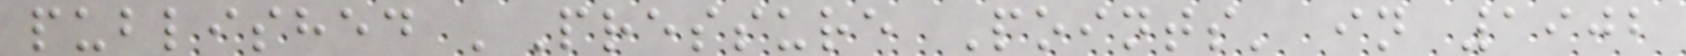published 'Pressure Points' in 1902
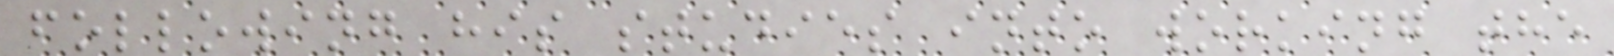following his studies into working the
